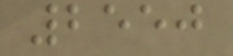2550
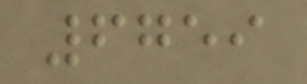6759
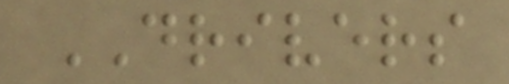DRIVERS
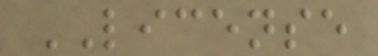LICENSE
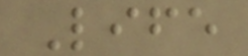Life
